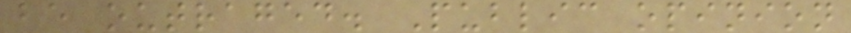be outraged. Public opinion
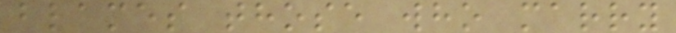blames those who marry
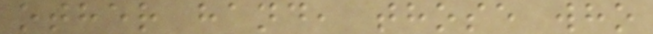other hand, those who
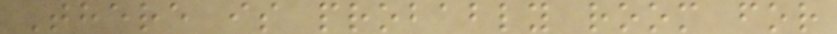There is probably room for
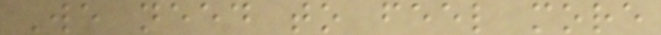We need to feel more
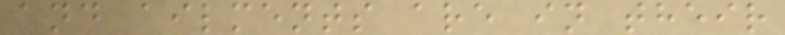and ailments are in their
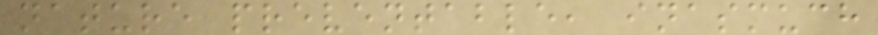nature preventable, inasmuch
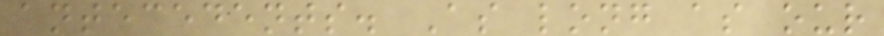antecedents. As long as our
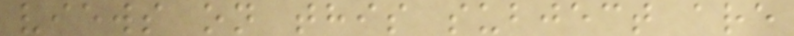views on this subject are
